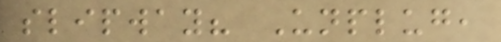slipway? Unplug,
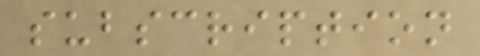subscription
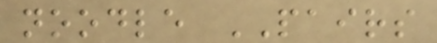noodle PAIRS
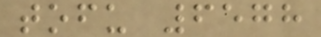tofu 6578
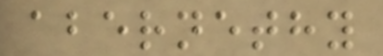abernethy
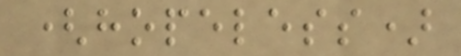(hopeless)
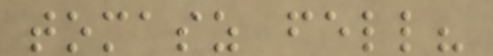tomasz fell?
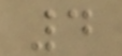4
